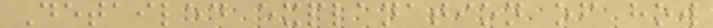Detailed explanation of how
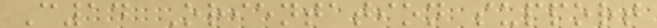C14 Orientation support
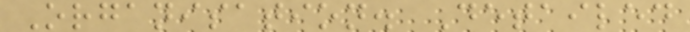Organisation. Detailed
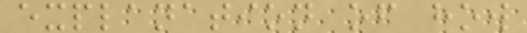explanation of how
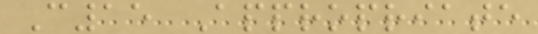C15 Appropriate
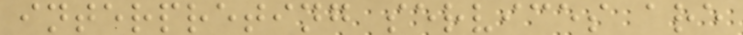interpreting services are
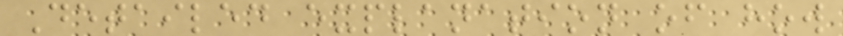Detailed explanation of how
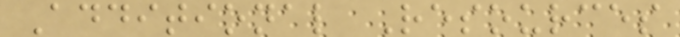Additional Resources
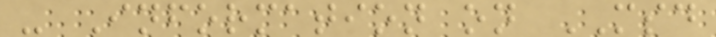- Information on MSD
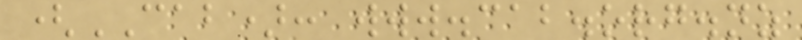(CAB): www.cab.org.nz
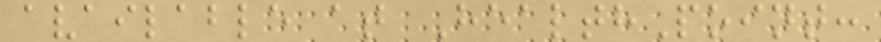available at HealthPoint:
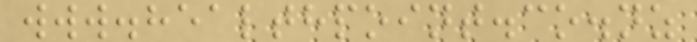www.healthpoint.co.nz
